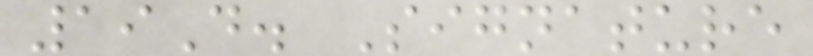19D. Signature
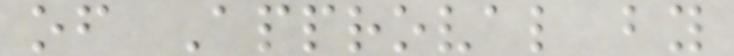of Approval by
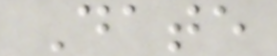Date
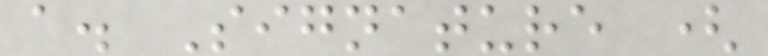a. Signature (
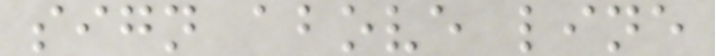sign above line
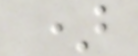)
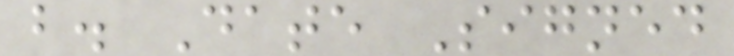b. Date Signed
